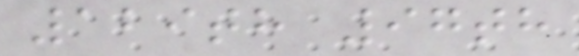129th 97th
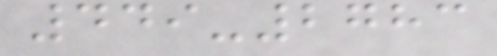449-2783
